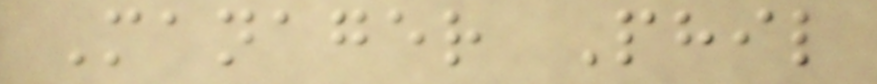Manager Phil
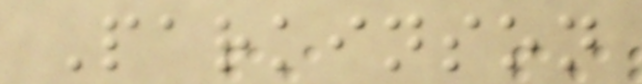Parkinson
